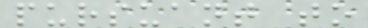pursuant to
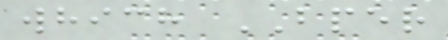which BPER
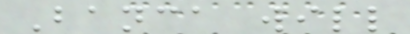Banca will
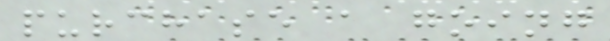purchase a going
